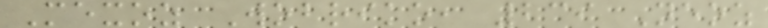Mexoz Wobriko, 239 Neoz
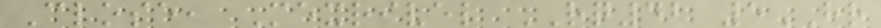Close, Mexrivel RQ42 5HR
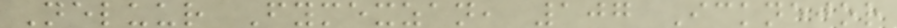Neluur Fymexzan, 107 Icknejor
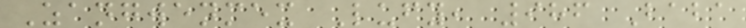Zangwenmex Lufy, 986 Baba
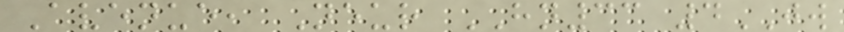Avenue, Neur HN33 4JW
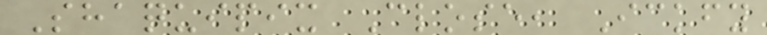Shaquipix Close, Ickfy
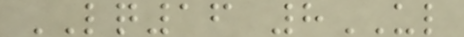LQ16 8UL
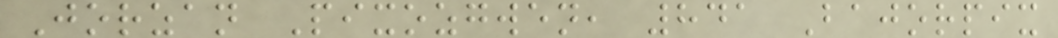Jorzan Pixozgwen, 841 Bajorpix
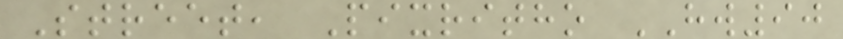Street, Pixritho HW90
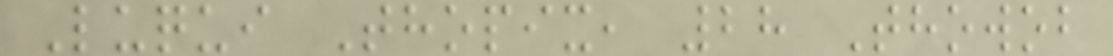Luqui Thopix, 28 Thowob
